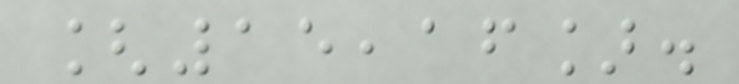[15,16].
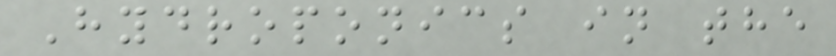Hydroponics in the
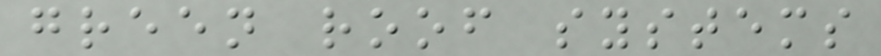green roof systems
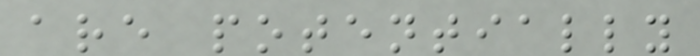are potentially
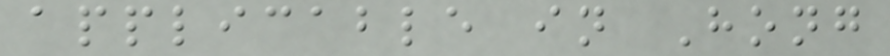applicable in Hong
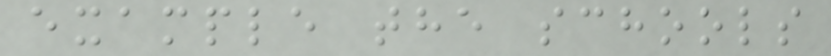example the schools
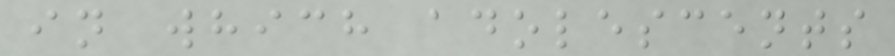in which adolescents
